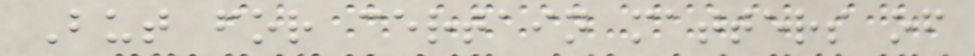But for certain matters of
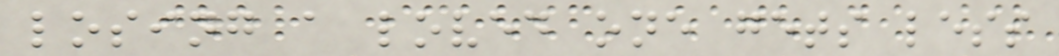losing a loved one gets less
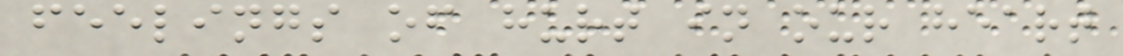feelings of hurt in our heart
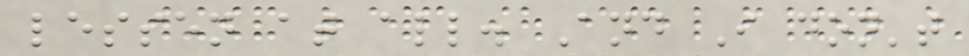lessen at all. And I don't
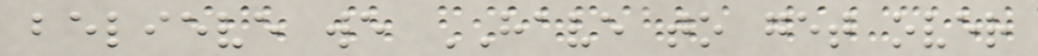believe we HAVE to get over
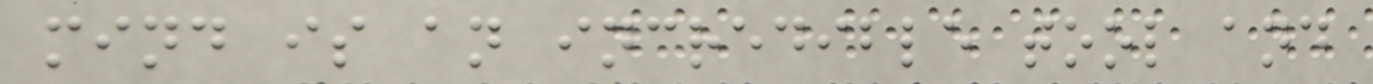mind is an incredible tool and
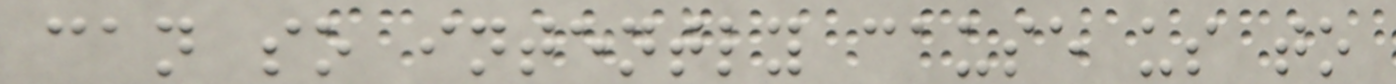can so intently cause us to
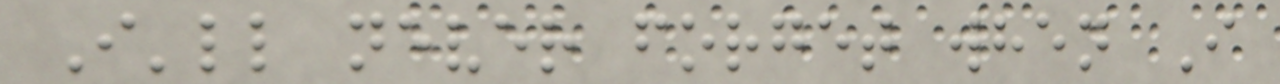I'll never forget when I
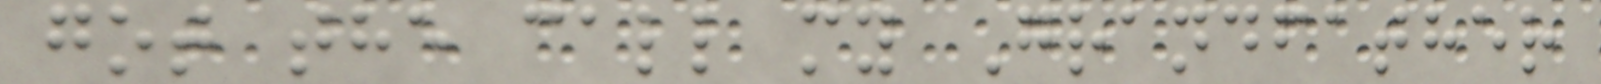got the call my Grandfather
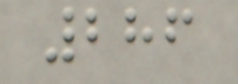286
